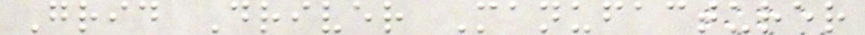Grid Driver Manufacturer
